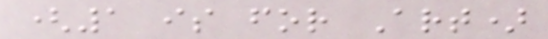(1 is for Art)
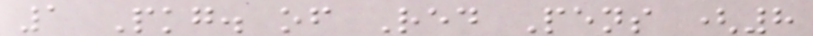1 Pkg. of Red Pens (8
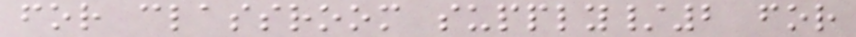for classroom supply/2 for
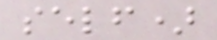self)
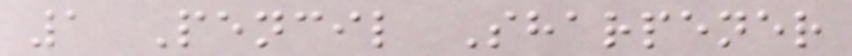1 Pencil Sharpener
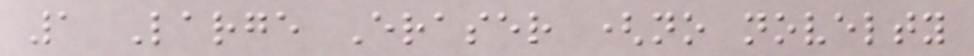1 Large Eraser (no novelty
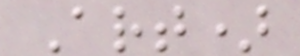Art)
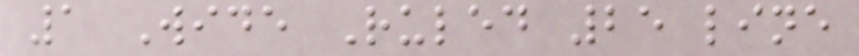1 Wide Ruled 25 line
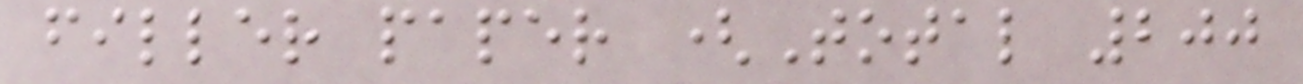filler paper (Total 200
